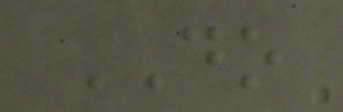DO
